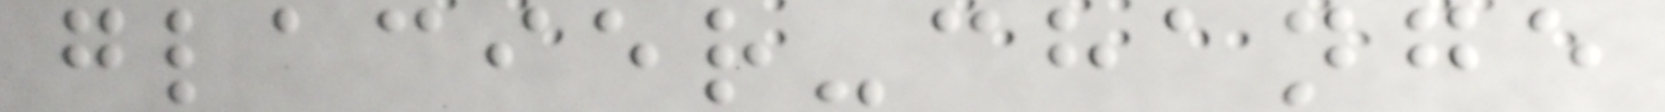glacier-change
